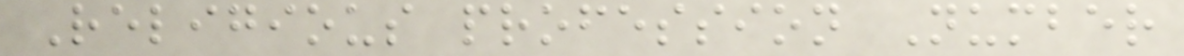Religious profession Number
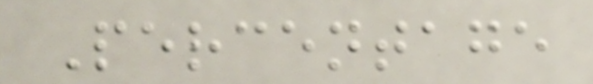Percentage
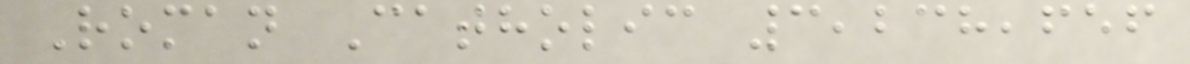Roman Catholic 3,238,656
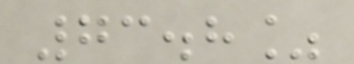73.8%
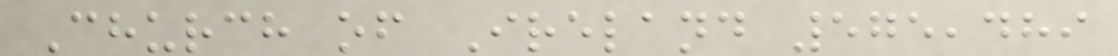Church of Ireland 575,489
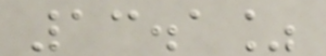13.1%
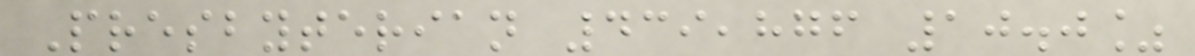Presbyterian 439,876 10.0%
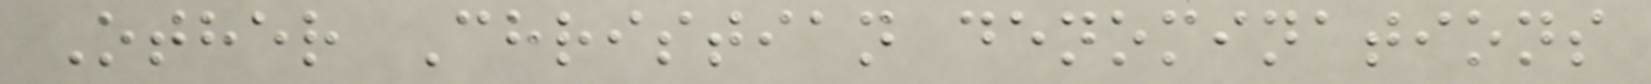Other Christian denominations
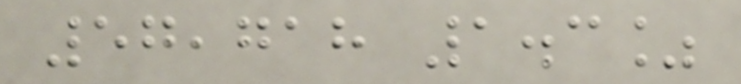57,718 1.3%
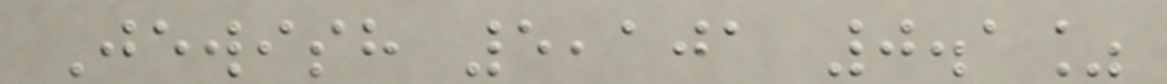Jewish 5,101 0.1%
